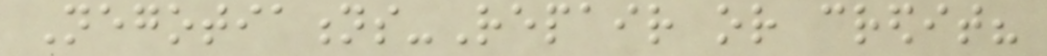Negotiations-Repair or credit?
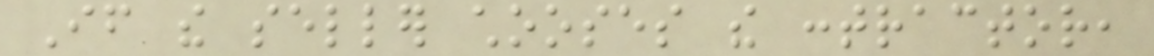If the seller chooses the contractor,
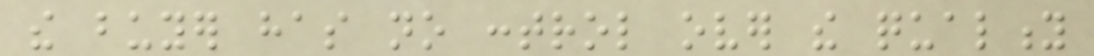the buyer has no control over the quality
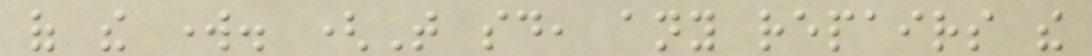of the work. (That said, any repairs the
